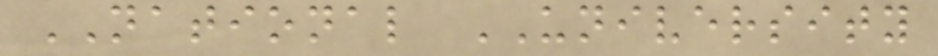NATIONAL UNIVERSITY
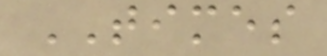TIMES
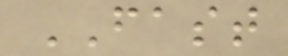FAST
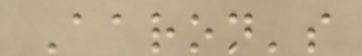Aaron's
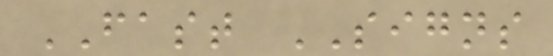FAST SIGNS
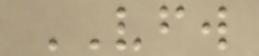VFW
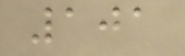101
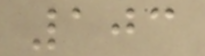103
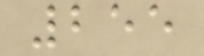255
